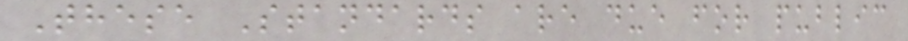These Standards are due for public
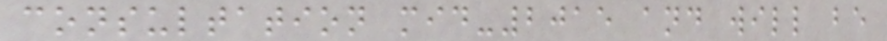consultation mid-2015 and will be
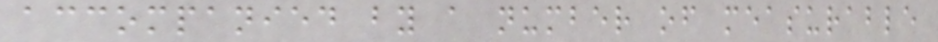accompanied by a number of measurable
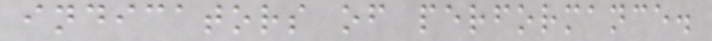indicators of performance.
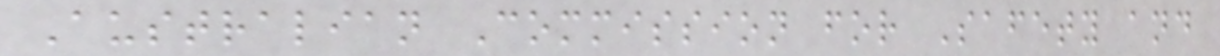Australian Commission for Safety and
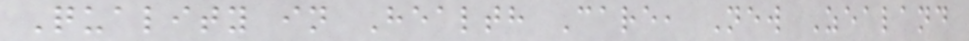Quality in Health Care, New Zealand
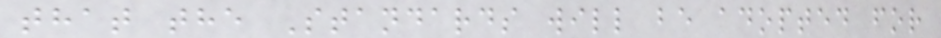that the Standards will be adopted for
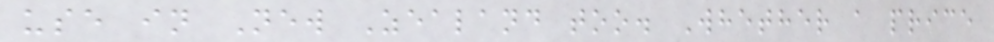use in New Zealand too. Whether a price
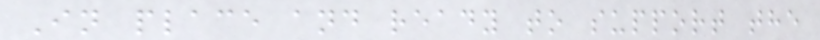In place and ready to support the
